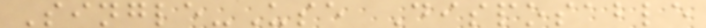Single-Use Disposable
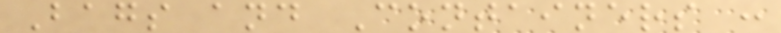Bags and Containers :
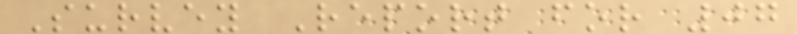Survey Report for 07
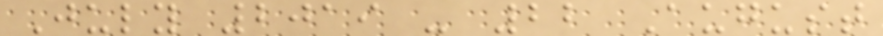July 2019 - 22 August
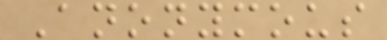Anonymous
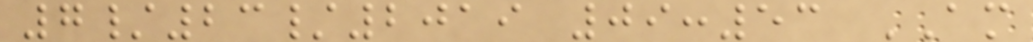7/23/2019 09:53 AM
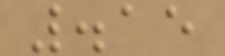.15
